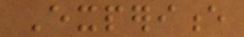Experience
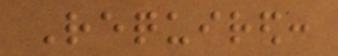Required:
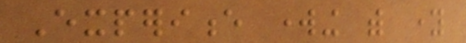Experience working with young
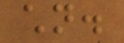children.
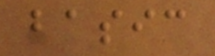basic
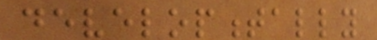developmentally
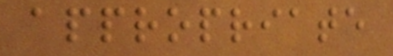appropriate
